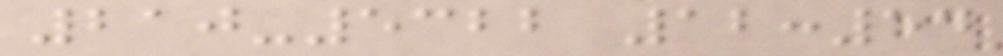210-5322 12:54
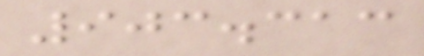903.313
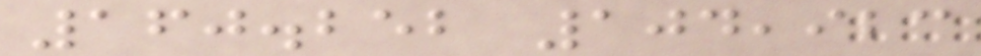160.252 104,923
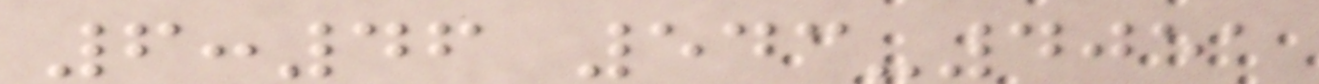6:46 543-4051
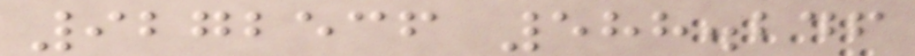9272536 588.246
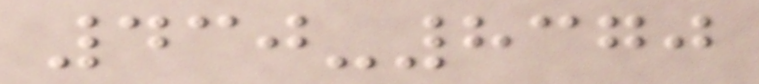430-8370
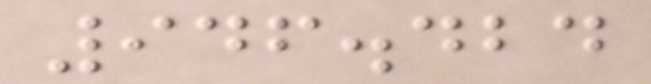946.424
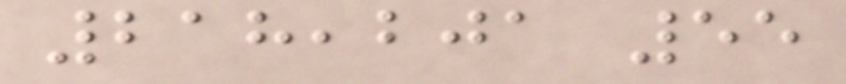218,201 55
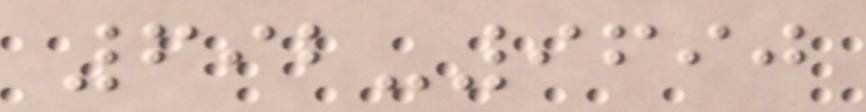692-9690
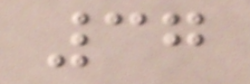37
